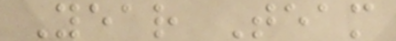Year Team
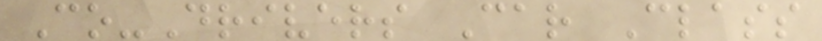Co-Drivers Car Class
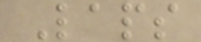Laps
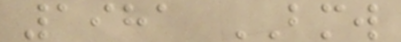1981 BMW
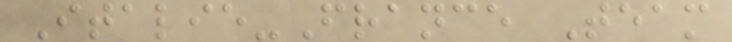Italie-France Team
